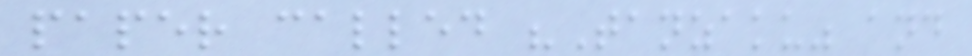paper called "Tanzaku" and
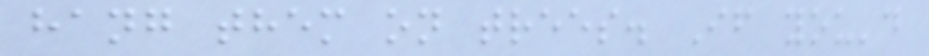hang them on trees. If you'd
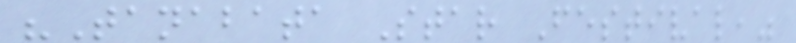"Tanabata Star Festival,"
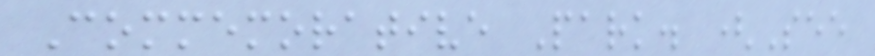Commemorative Park. (See
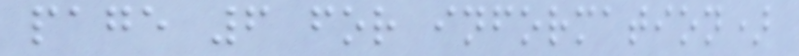page 6 for information)
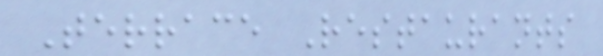Terrace Restaurants
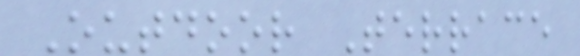Outdoor Terrace
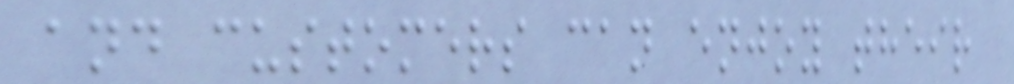and customers can enjoy their
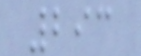293
